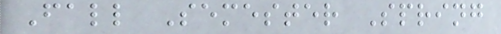Fall Semester Spring
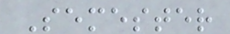Semester
